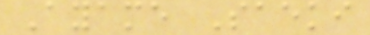Ayame Saeki
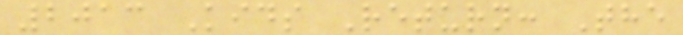2013 Kids Return: The
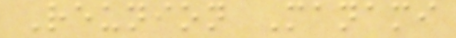Reunion Manami
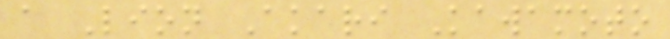a Lion Akari Kawamoto
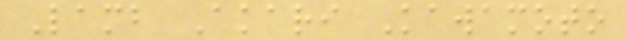Lamb Akari Kawamoto
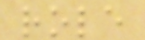role
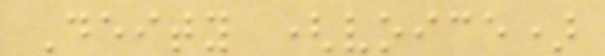Deity (voice)
